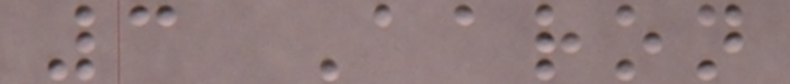3 Aaron
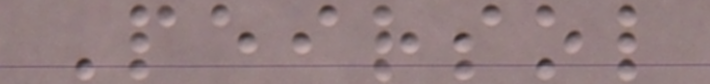Peirsol
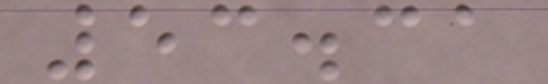53.31
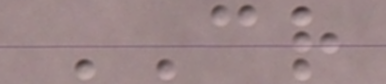CR
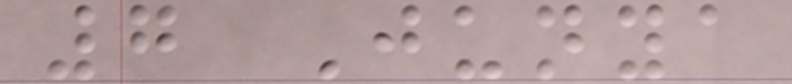7 Junya
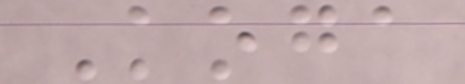Koga
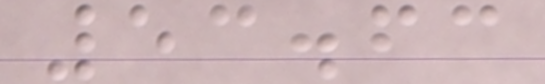53.63
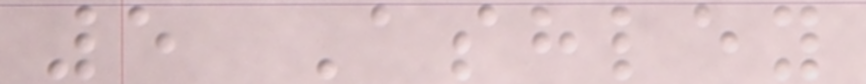5 Ashley
